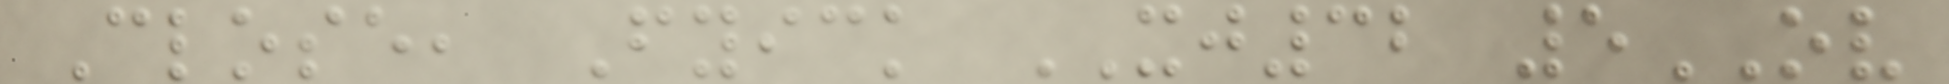Close, Fyick XJ32 5OV
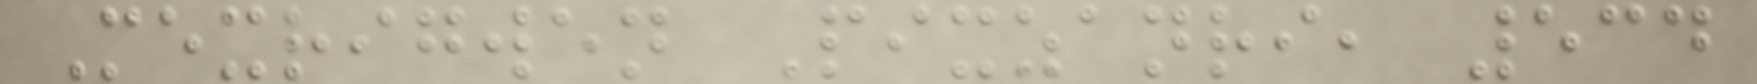Mexrigwen Pixzanri, 534
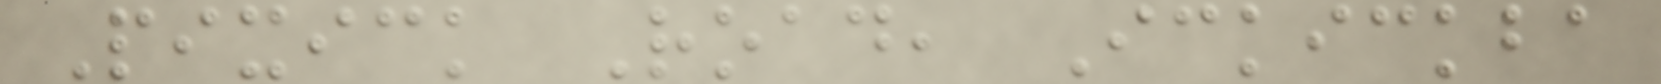Pixick Road, Ickickba
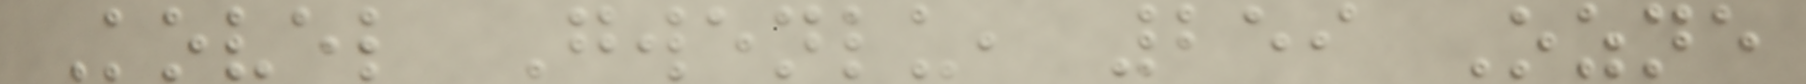Kovel Gwenlu, 259 Ozne
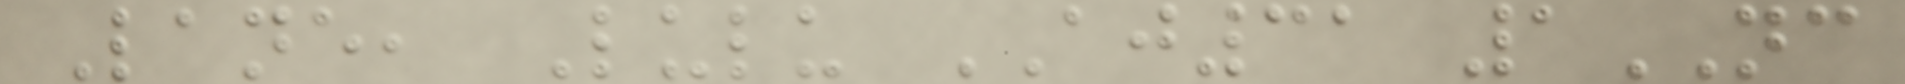Lane, Lulu AJ31 1NC
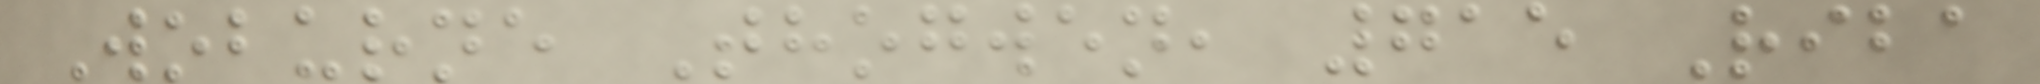Woburne Thogwen, 715 Riba
